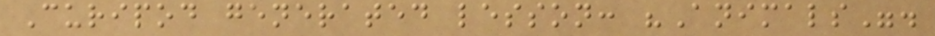Curipod generated lesson: "Animals".
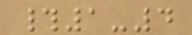#1-4
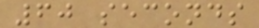60 seconds
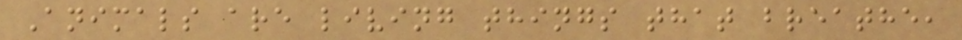Animals are living things that breathe,
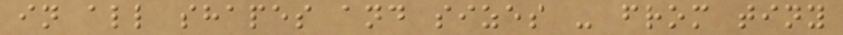in all shapes and sizes - from tiny
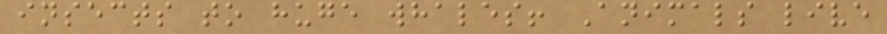insects to huge whales! Animals live
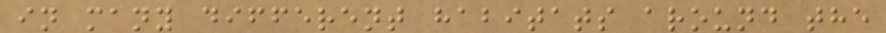in many different habitats around the
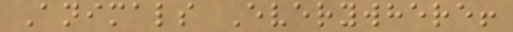Animals Everywhere!
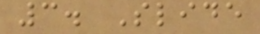3. Slide
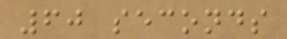60 seconds
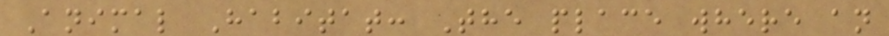Animal Habitat: The place where an
